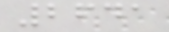2641
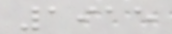1915
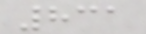831
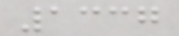1337
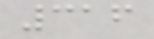316
